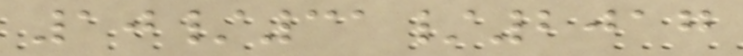10/31/2017
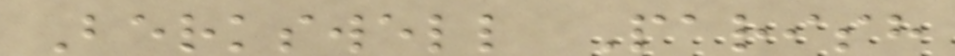Berkswell Parish
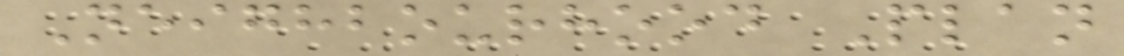Neighbourhood Plan
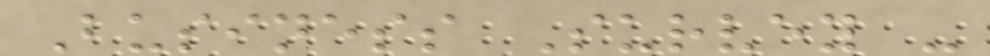Business Survey -
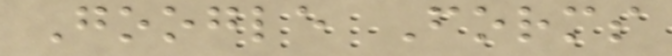Google Forms
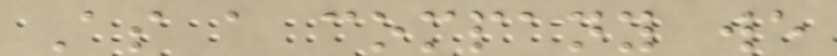As a company we
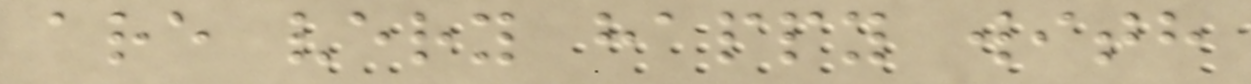are very happy with
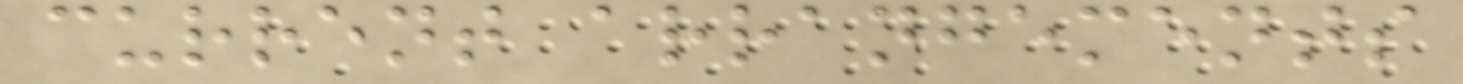current arrangements
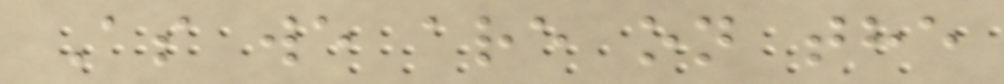As we are on the
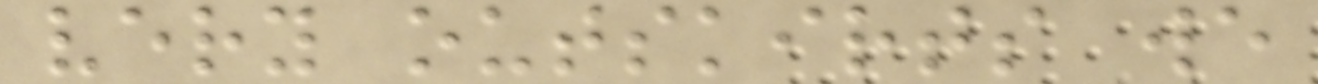very outskirts we
